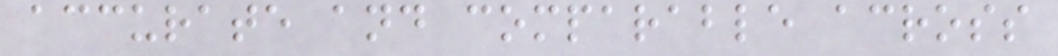accurate and comparable across
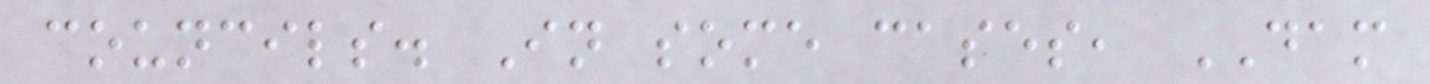councils. In some cases, DAM
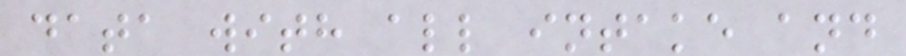data with all intake and
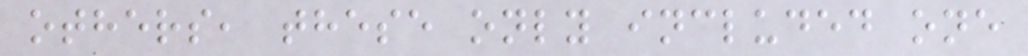others, these only included one
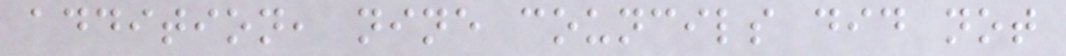addition, nine councils did not
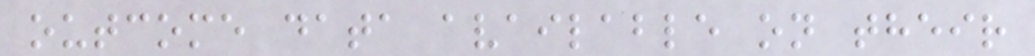outcome data available on their
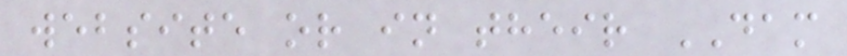website or in their DAM
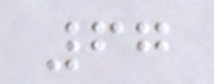67
